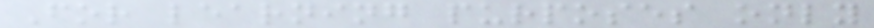For learning purposes only
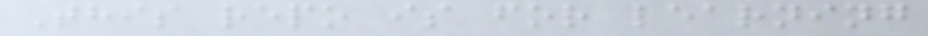This repo is for learning
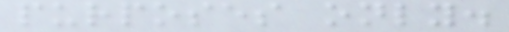purposes only.
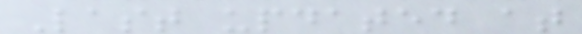Last updated at
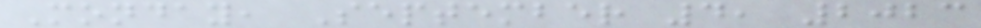Monday, September 4, 2023
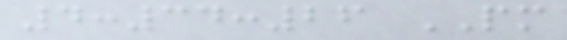4:34:26 PM
